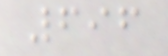696
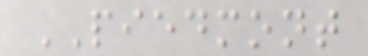PIEDMONT
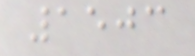1503
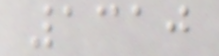1310
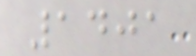1401
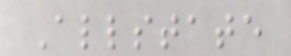Allstate
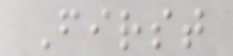First
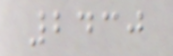2430
